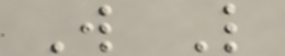W L
